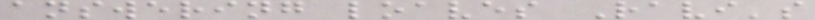answering loaves Ravi's
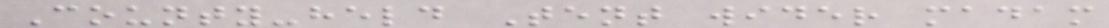County-held Tent wider madam
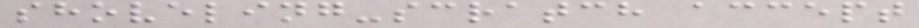shoveling-scratch accept
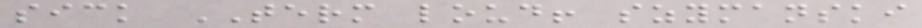sick TERM loud! szymanski
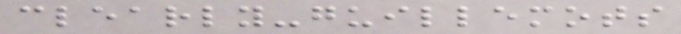clearly-guillemots
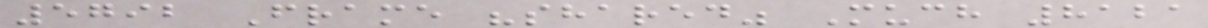5792 Frame "shared" Much 8121
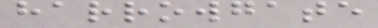harrowgate
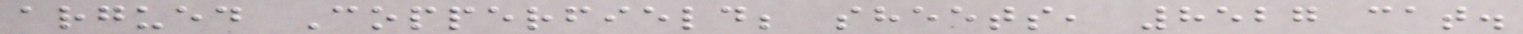argued Copperfield; sheets, 8527 cat.
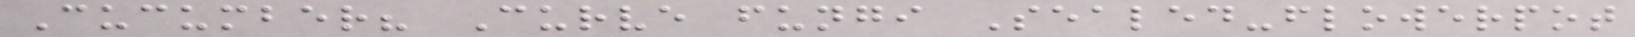Cucumber? Curve fungi Sealed-flowerpot
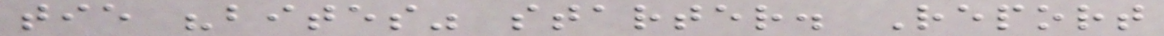tie "bites" starter. Report
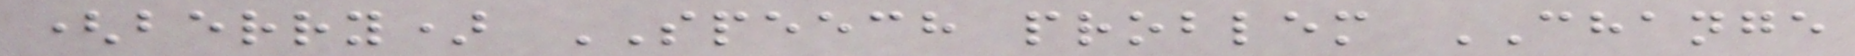(berry) SPEECH problem CHANGE
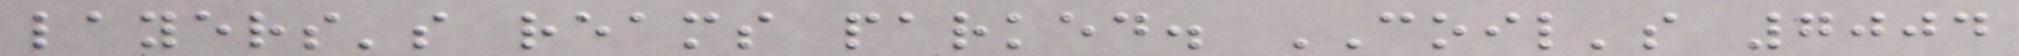layers's reams parked. COIL's 7004
